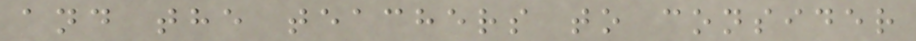and the teachers to consider
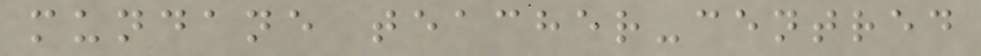mundane teacher-centred
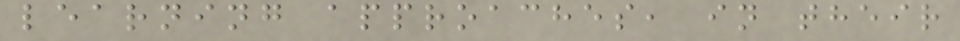learning approaches, in their
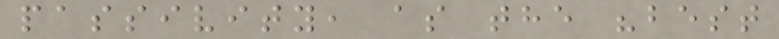passivity, as the "best
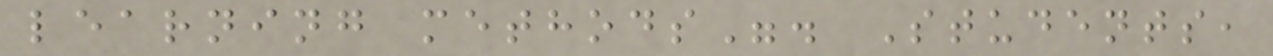learning methods". Students,
